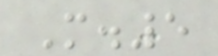M.5
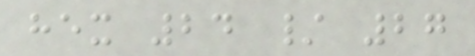hex 24 / 27
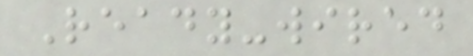Ready-wired
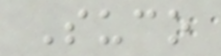Suco
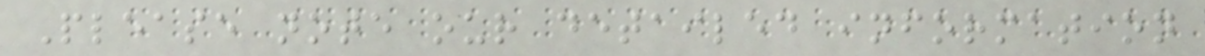Please note our detailed information
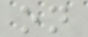on
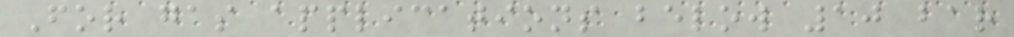For gas applications below 10 bar
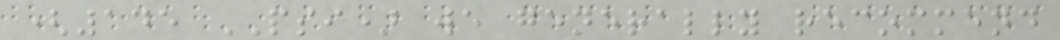(145 PSI) we generally recommend
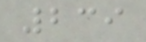239
